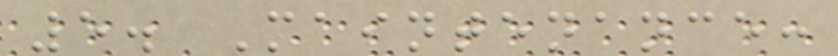5. Maintenance:
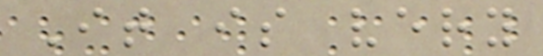It is very
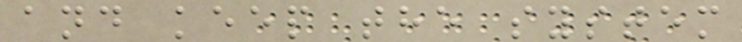and keep the system
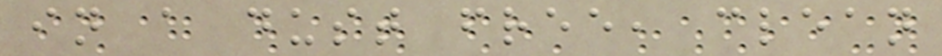in a dust free, clean
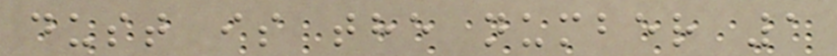dust is the number 1
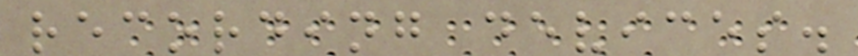recording devices.
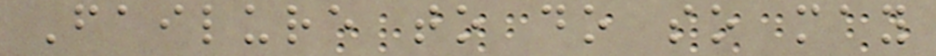Failure to do so may
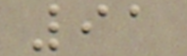91
